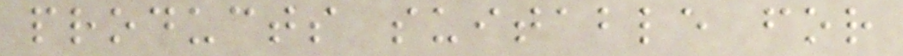products suitable for
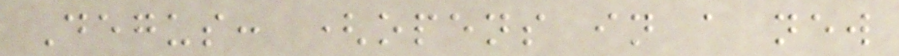Degus: (opens in a new
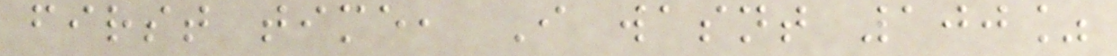first time, I wasnt 100%
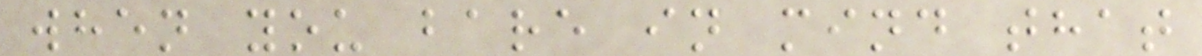when you bare in mind that
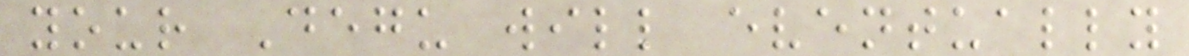your Degu will eventually
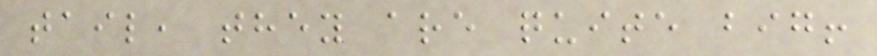tail, they are quite big!
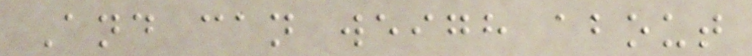And can weigh about
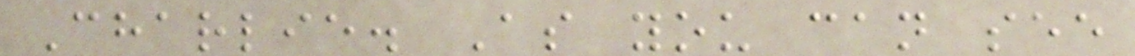Charlie. As you can see
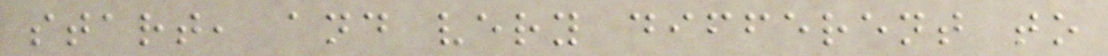start, and very different to
